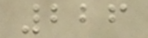226
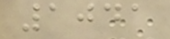1041
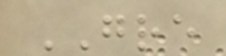GRE
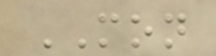MON
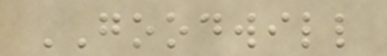GOODWILL
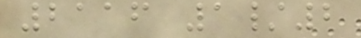2116 1/2
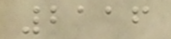2116
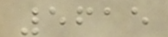5615
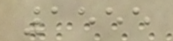1555
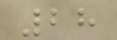28
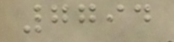7794
